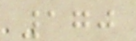170
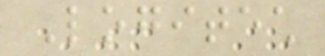Logitech
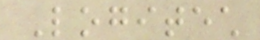Logitech
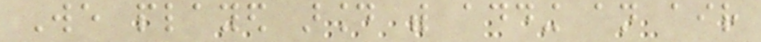We played around with adding an air
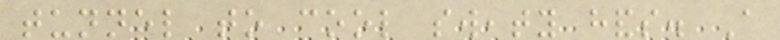tunnel to cool sweaty hands. A
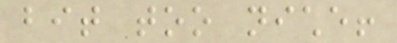bit too niche!
